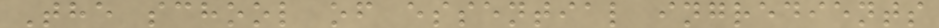The school of essential ingredients
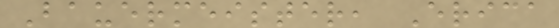Bauermeister, Erica
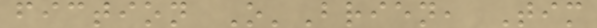fiction O'Brien, Tim
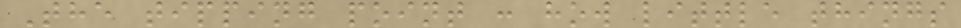The tipping point : how little things
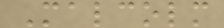Malcolm
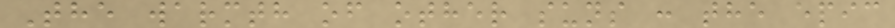The warmth of other suns : the epic
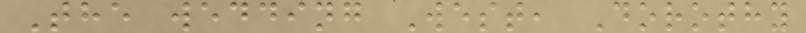The wedding West, Dorothy
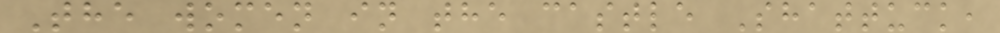The women in the castle Shattuck,
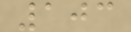103
